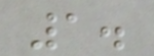1.
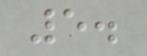5.
